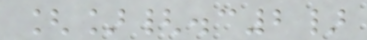[]{.c2}
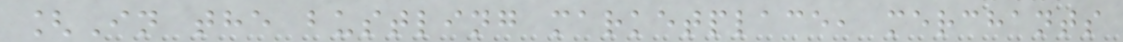[In the bustling marketplace, merchants
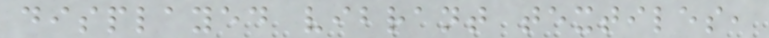displayed vibrant textiles,
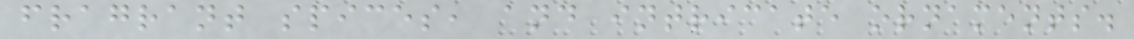fragrant spices, and intricate ornaments.
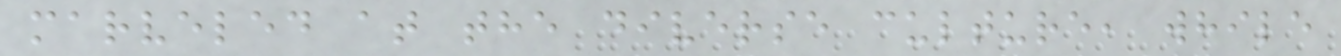marveled at the diverse culture, while
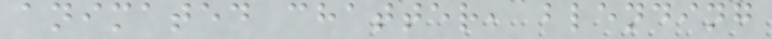animated chatter, blending
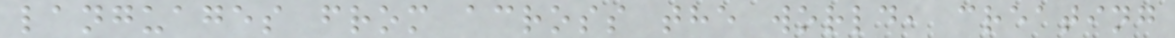languages from across the world, creating
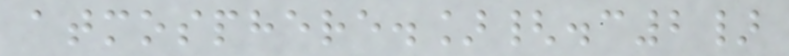atmosphere.]{.c2}
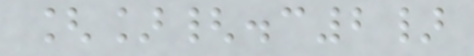[]{.c2}
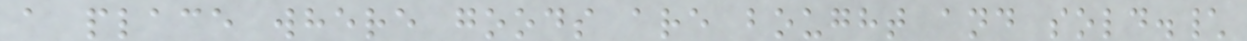a place where goods are bought and sold.\
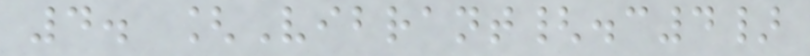4. [Vibrant{.c4}
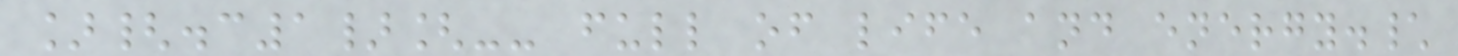]{.c1}[-- full of life and energy.\
